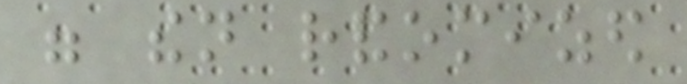were then randomized
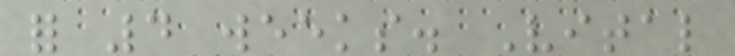for 4 weeks. Vital
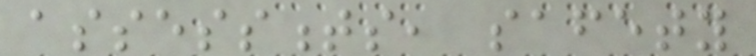assessments, safety
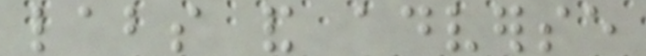labs and adverse
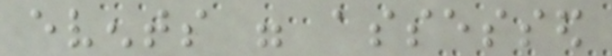events were assessed
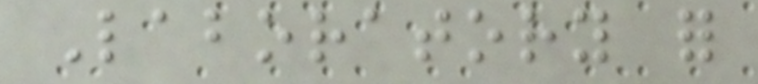Laboratory for
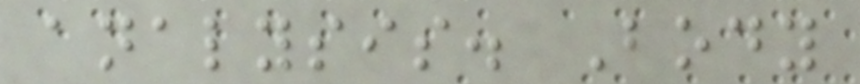analysis. Body
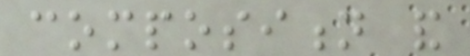composition and
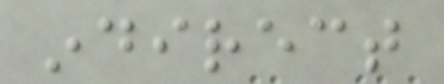indirect
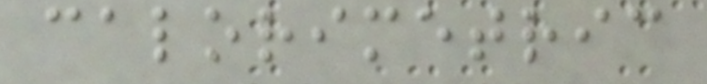calorimetric
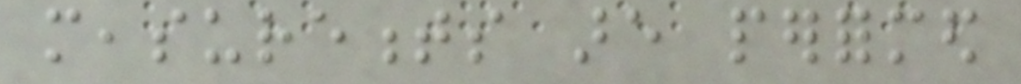measurements are performed
